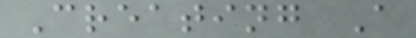Creating A
